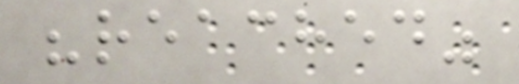"reached"
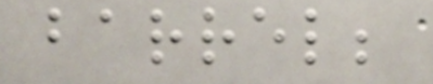barrel;
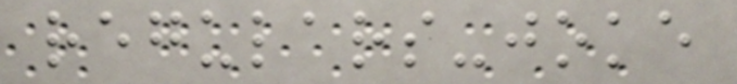regulars-joke
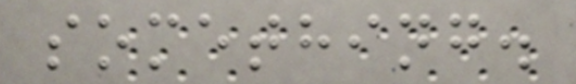something.
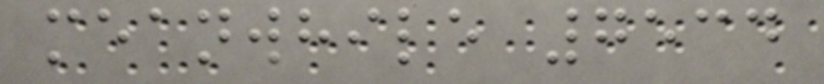meanwhile 7534
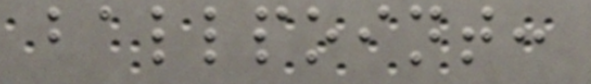ballpoint:
